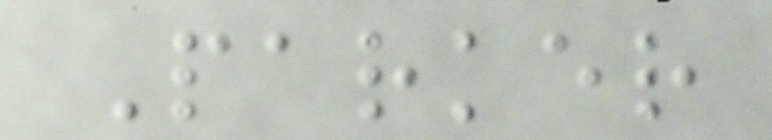Parker
